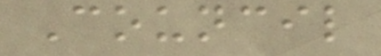Council
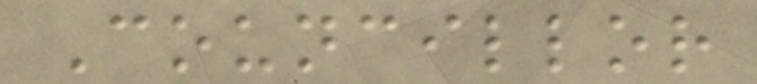Councillor
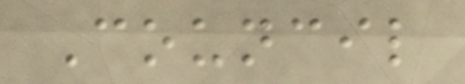Council
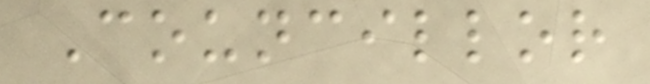Councillor
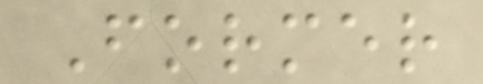Former
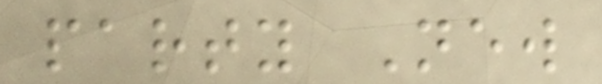party New
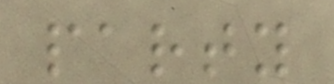party
